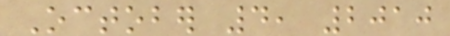October 4, 2010
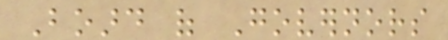Board of Governors
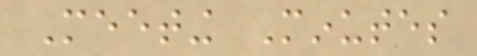Meeting Minutes
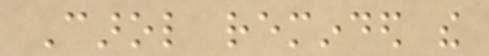Carol reminded the
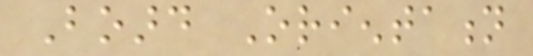Board Orientation
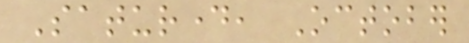Saturday, October
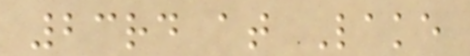23rd at Lake
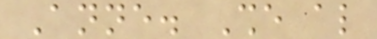Anne. She also
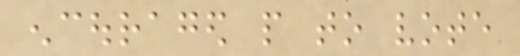encouraged people to vote
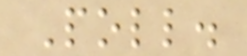Poll.
